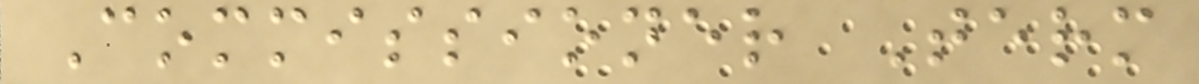Commissioner Term
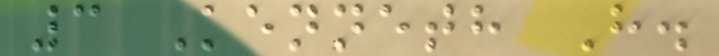3 Kenneth H.
